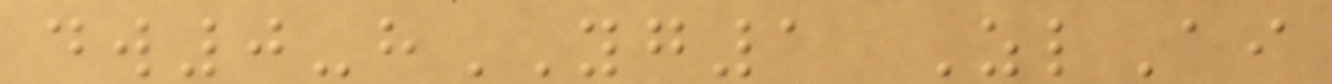dw0-hYG1 ZlAi
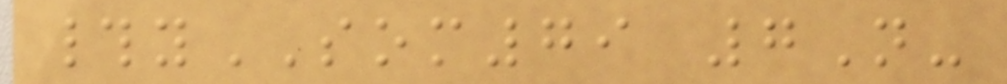#ySOM79 7N-
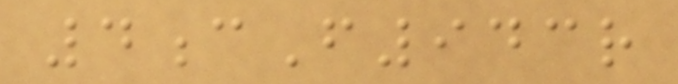4cF943r
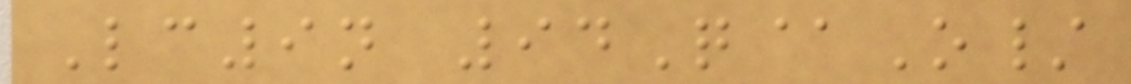Lc9n 94Q@O/
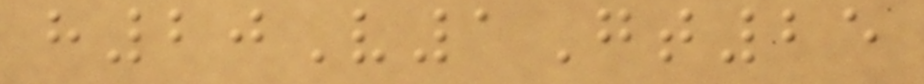h20V1Gt25
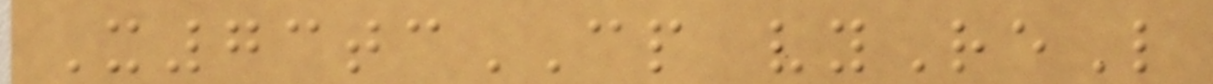X73tcCP vyReL
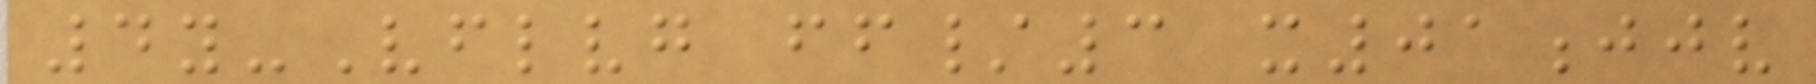4y-Vflvg ff/3 x01jjv
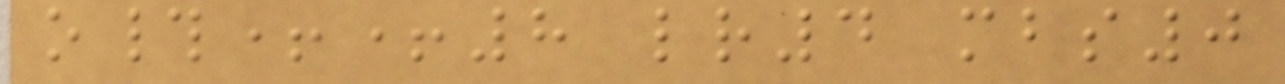o#++8 lr4 mbs0
